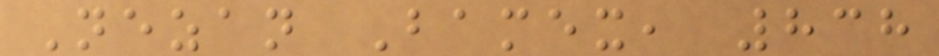Nezan Bamex, 838
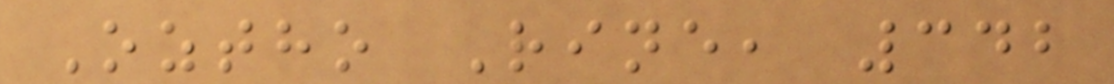Oztho Rine, 342
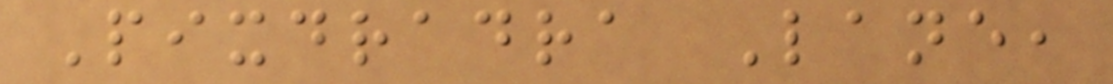Pixdradra Lane,
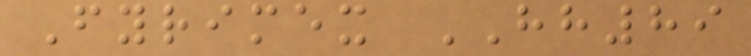Fyrimex HH89
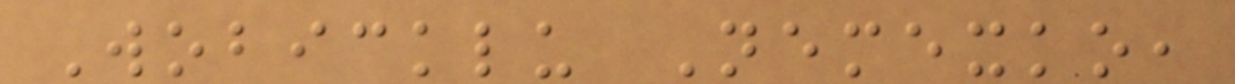Wobicklu Nemexko,
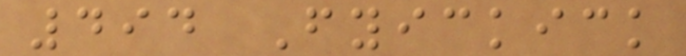494 Fyickick
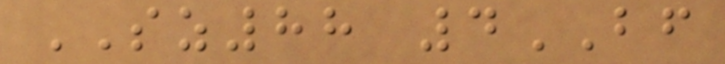SZ88 4BF
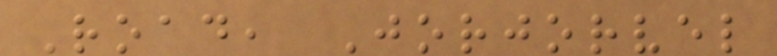Road, Jorjorvel
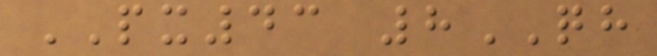PX43 8QH
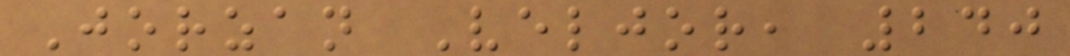Jorzan Veljor, 240
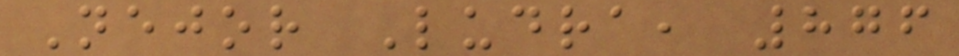Nejor Ludra, 876
